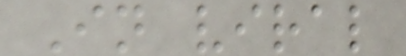In viral
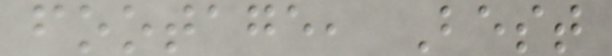footage, Best
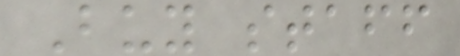Buy staff
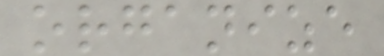organize
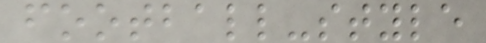football-style
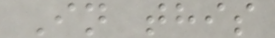In this
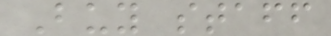Buy staff
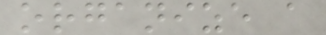organize a
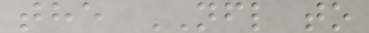the NFL to
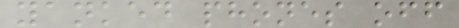yanked phones off
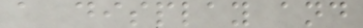a display and
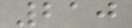210
